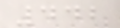442
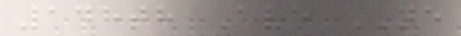148th Ave NE
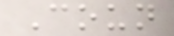Coun
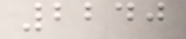2240
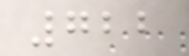722
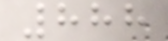888
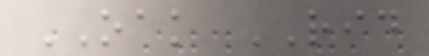OAK RID
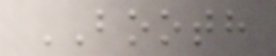BOOTH
